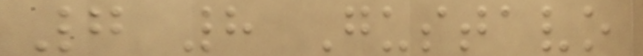7 8 Gustavo
